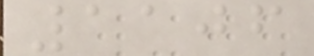1106
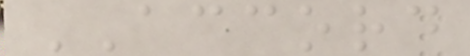ACCORD
